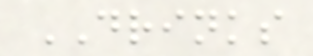DRINKS
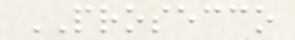PROSECCO
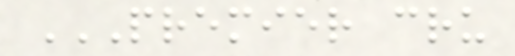PREMIER CRU
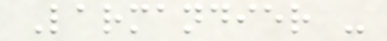Larmandier -
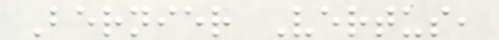Bernier Vertus,
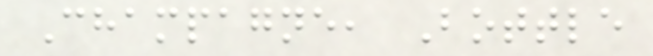Champagne, Bottle
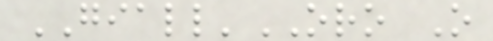GIALL'ORO O
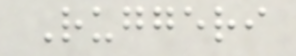Ruggeri
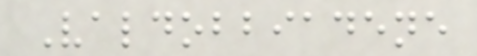Valdobbiadene
